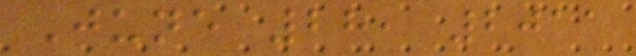June 28, 2011
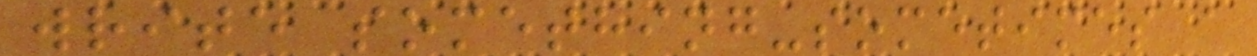write something-sometimes a
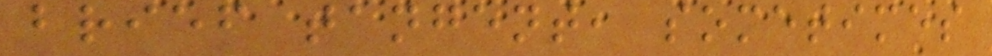brief tangent, sometimes
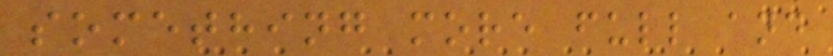something more full and
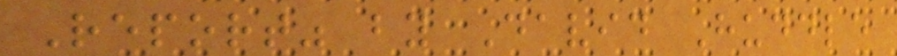Report" by David Huddle
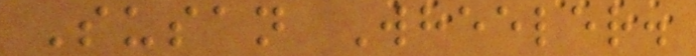Susan Wheeler.
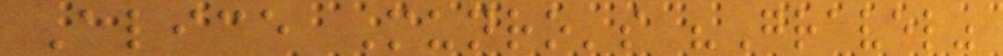Alice Munro's "Gravel"
